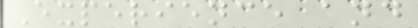Experience and
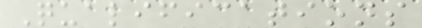Qualifications
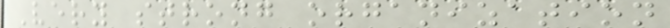Very strong organization
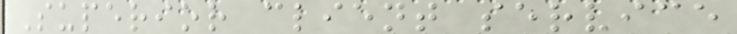Superior client service
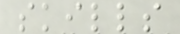skills
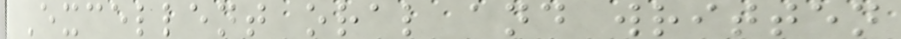Excellent oral and written
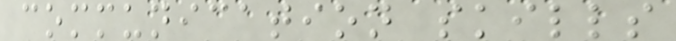communication skills
